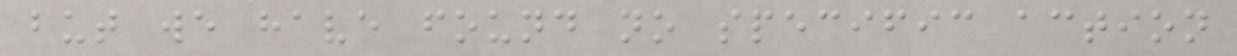but we have found no specific action
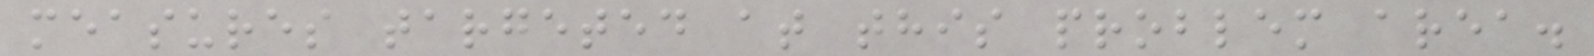measures targeted at this problem area.
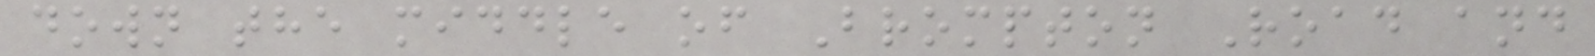down the middle of Brompton Road and
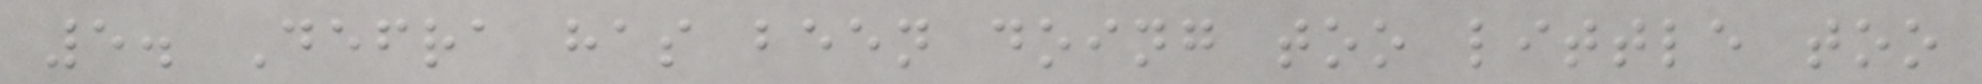5. Defra has been doing too little too
